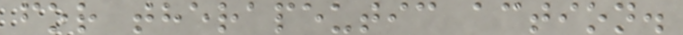for therapeutic action.
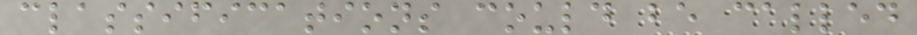classifications could be called
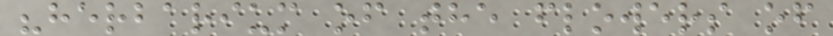"herbarium of the flowers of
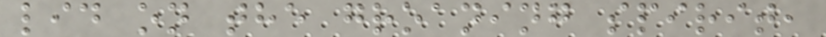lid on the groaning spirit,
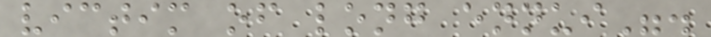victim of long ennui".
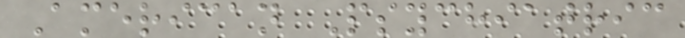American Psychiatric
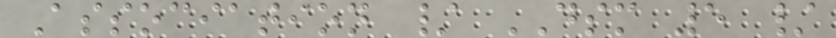Association / DSM 5 /
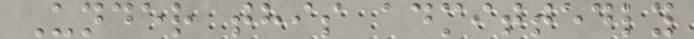Under this admittedly
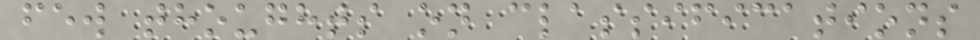few thoughts on classifications
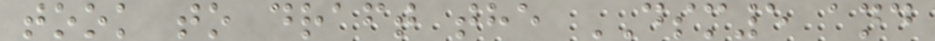took to draft the DSM5 and
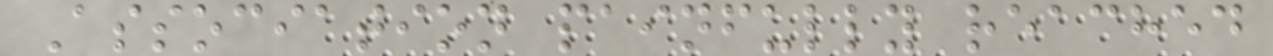Association painfully reached
